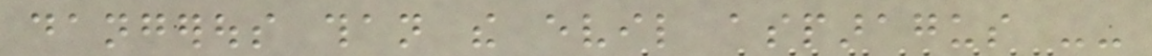dangerous than the evil asparagus --
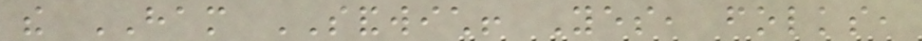the HAM SANDWICH! Yes, folks,
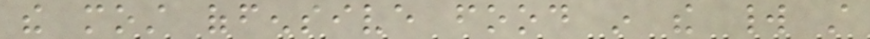the most offensive food in the world still
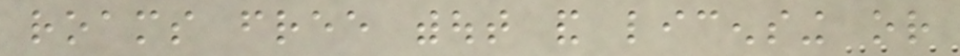roams free without and licensing or
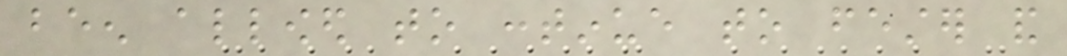been allowed to continue to fester and
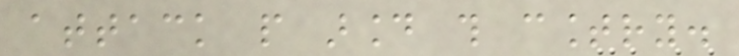attack people around this country.
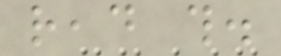read this.
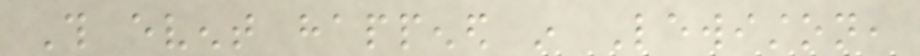This event happened in Lewiston,
